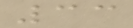33
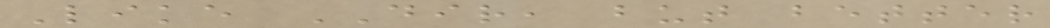Like DIR, but better
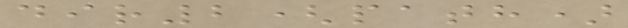dir2(path)
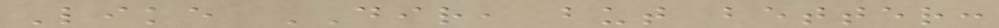Like DIR, but better:
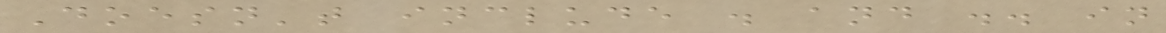Doesn't include . and .. in
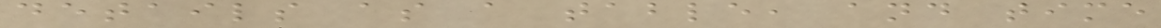details as a table, and time
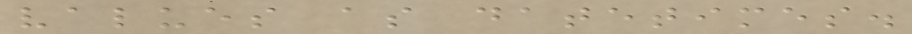values as datetimes.
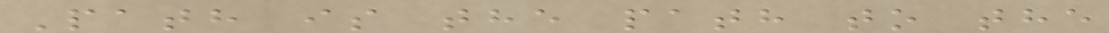Path is the path to the
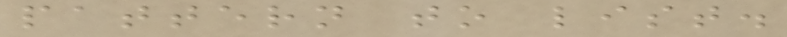pattern to list.
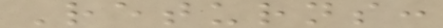Returns:
